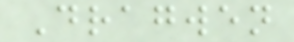Dragwen
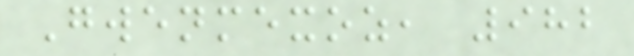Gwenmexoz, 982
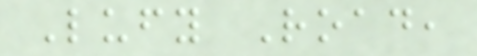Lufy Road,
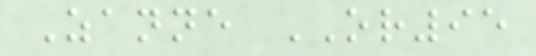Zanne OR95
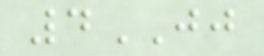4JJ
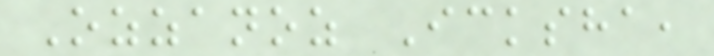Ozzanoz Icksha,
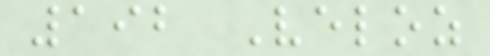192 Veloz
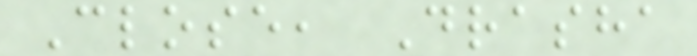Close, Drasha
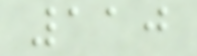110
